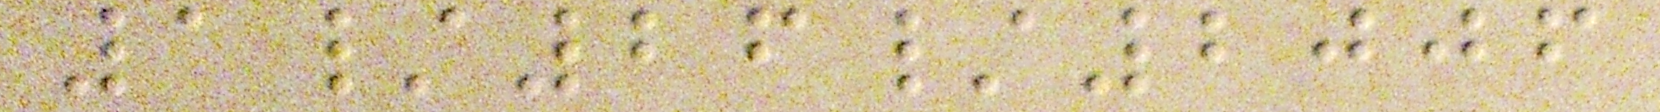1/26/2006
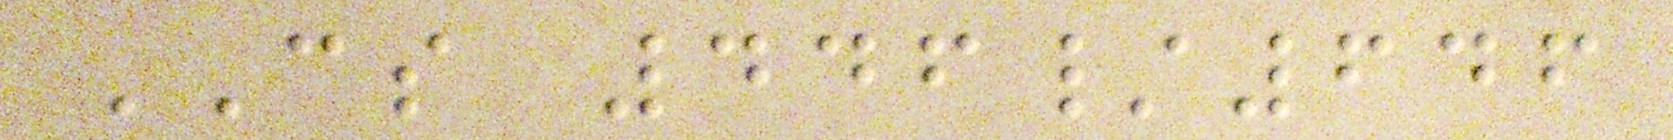CS 446/646
